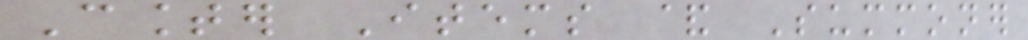Counter Items & Summoner
